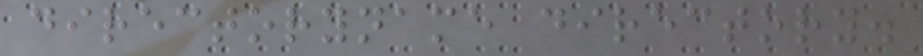directoryname directory.
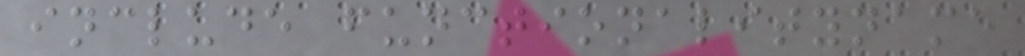include functionalityname
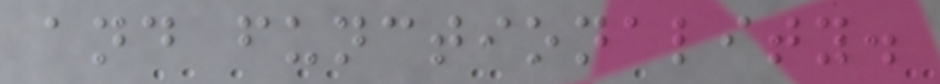and functionality.
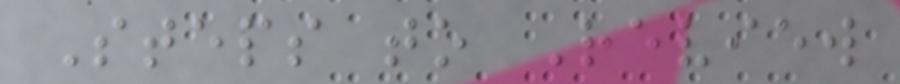Steps to Review
